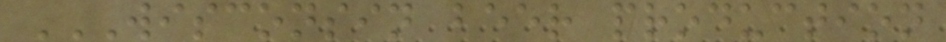WISCONSIN BEER PRODUCTION
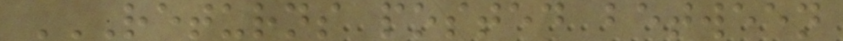RETURNS POSTED BETWEEN
